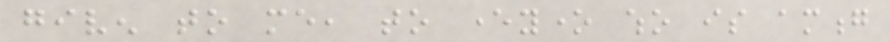given to me, to everyone who is among
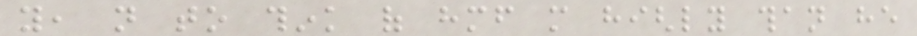you, not to think of himself more highly than he
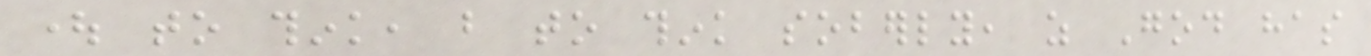ought to think, but to think soberly, as God has
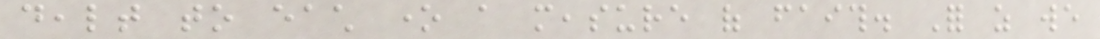dealt to each one a measure of faith. For as we
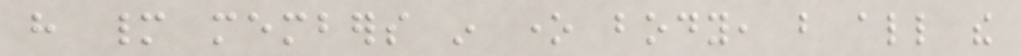have many members in one body, but all the
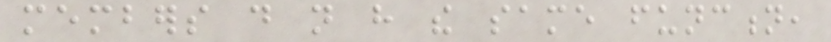members do not have the same function,
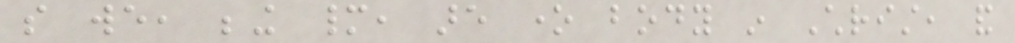so we, being many, are one body in Christ, and
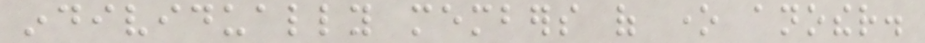individually members of one another.
